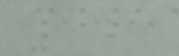141
